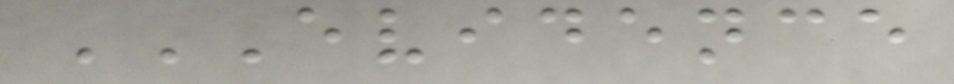EVIDENCE
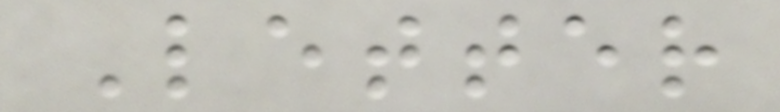Letter
